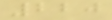220
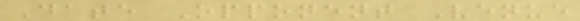Date Opponent Venue
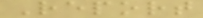Report
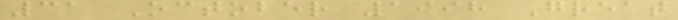31 October 1998 Great
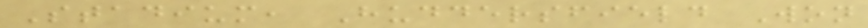Stadium, Huddersfield Won
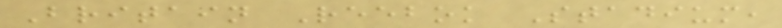Britain Reebok Stadium,
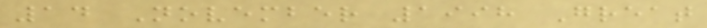14 November 1998 Great
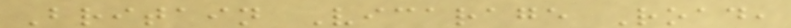Britain Vicarage Road,
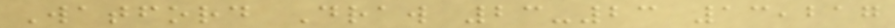Watford Draw 23-23 13,217
